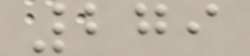279
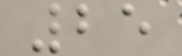25
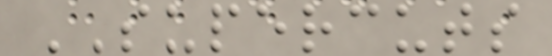SUPERCUTS
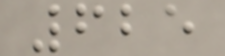625
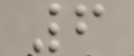6
